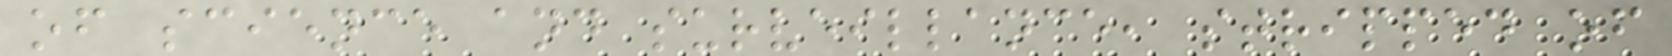of science and surveillance, stripped of
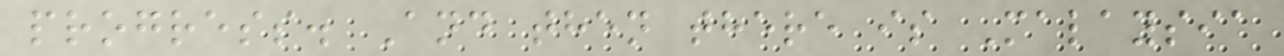progress. And then there is Malaysia
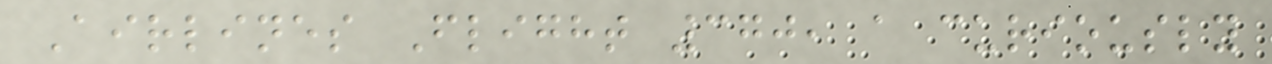Airlines Flight 370, a curiously
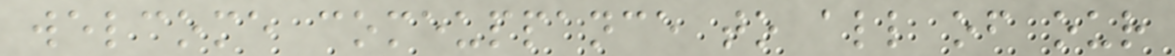welcome comeuppance to all of our
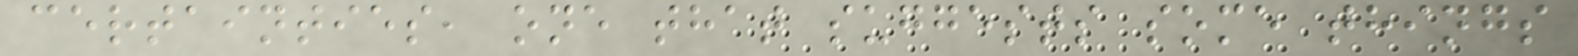certainties, one that suggests some things
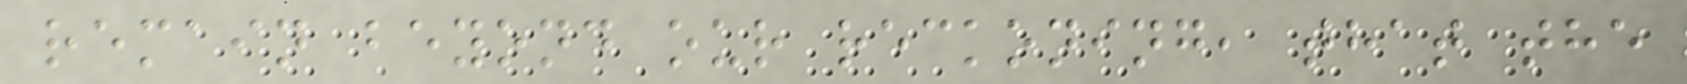remain beyond our reckoning, that the
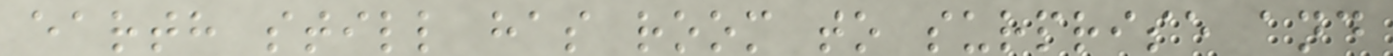earth still has room to surprise and
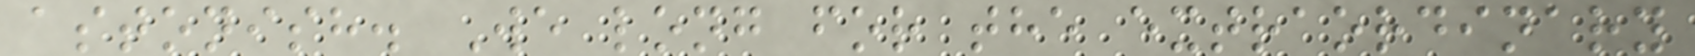astonish. We long for the extraordinary
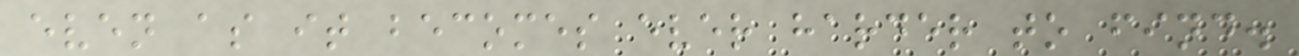even as it becomes ever harder to find.
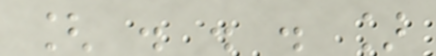[ . . . ]
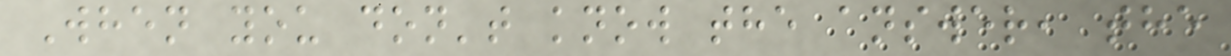When you don't know the answer, the
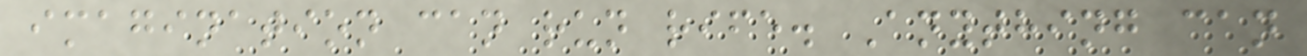imagination can run rife. Anything can
